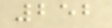252
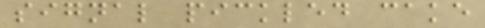signal pickled cake
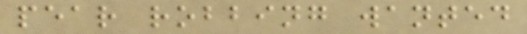pear robbing wanted
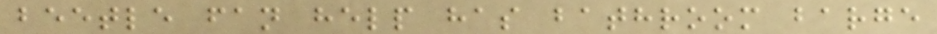beetle fan help has bathroom barge
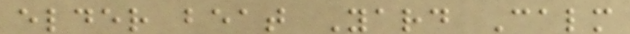elder beat Yard Calm
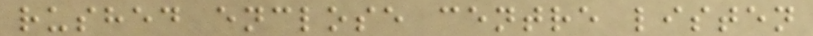rushed enclose centre listen
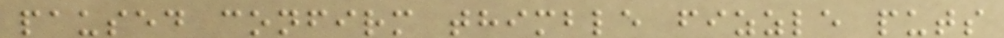paused confirm thimble fizzle puts
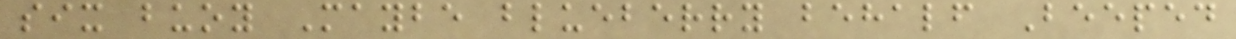six buoy Maybe blueberry behalf Beeped
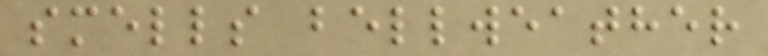smells bellweather
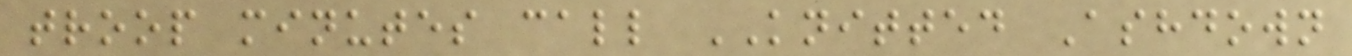troop minutes call KNITTED Ashdown
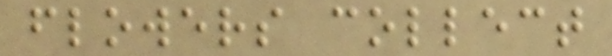flowers collect
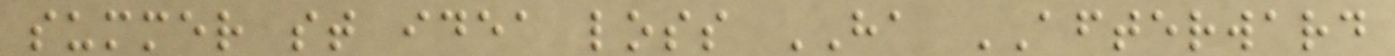summer st idea loss HA AFTERWARD
